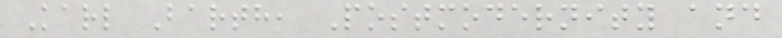Karl Barth, Postmodernity and
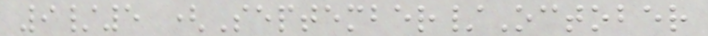9/5 (September/October
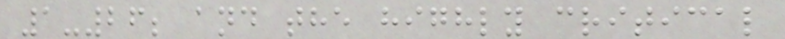1-26; and the highly critical
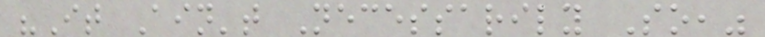"It Ain't Necessarily So,"
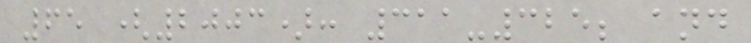65 (2003): 311-325; and
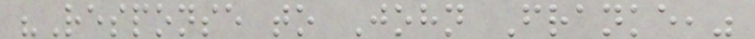"Response to John Franke,"
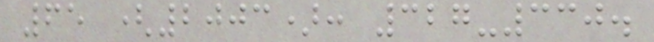65 (2003): 327-330.
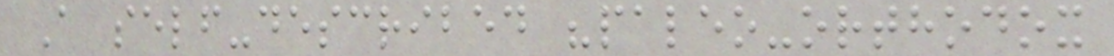A self-described "paleo-orthodox
